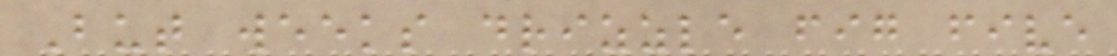But weeks drizzle fig five
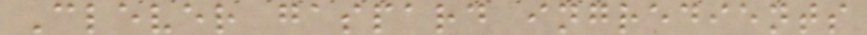Clever gaspard ingredients
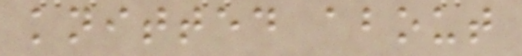knitted about
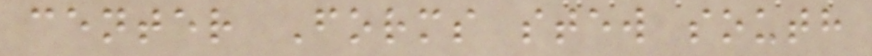center Forms stew south
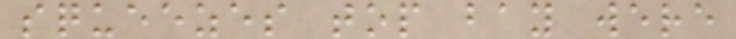squeezes top bay were
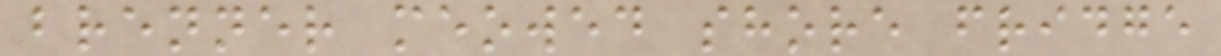brenner meowed shore fridge
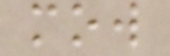mow
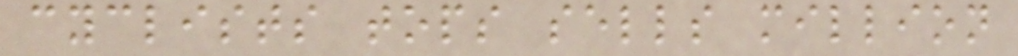cyclists tops sells million
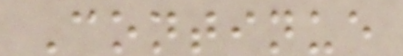Continue
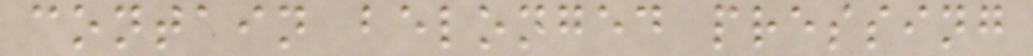contain belonged pressing
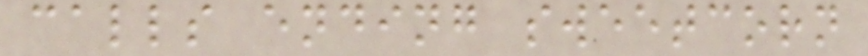calls ending sweetcorn
